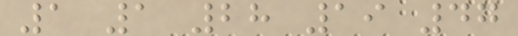1 1 28 19 47
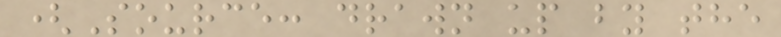(Source: drawn up by the
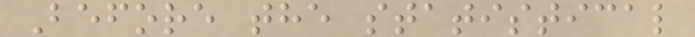Before the statistical
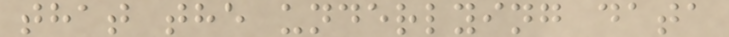that the underlying data
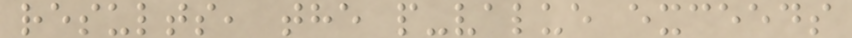results, the p-value exceeds
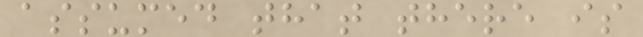assumed that there is
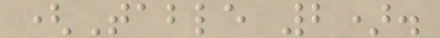(Table 2).
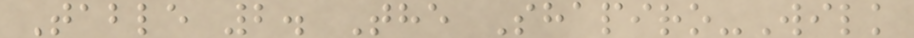Table 2. The Shapiro-Wilk
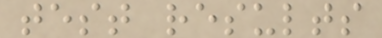test results
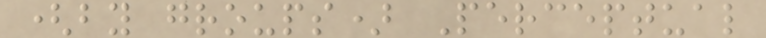(by groups) Perceptual
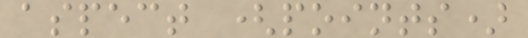aspect (points)
